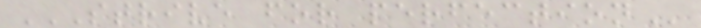STRIVE FOR PERFECTION
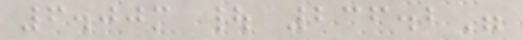6.00m | 236.2"
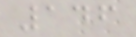146
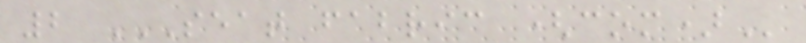2 SEAT FABRIC (COM)
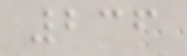236
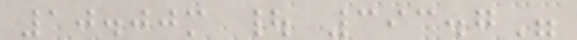10.00m | 393.7"
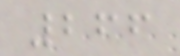266
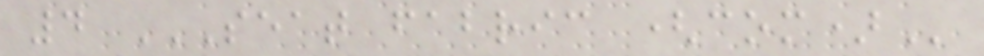4 SEAT FABRIC (COM)
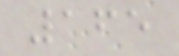165
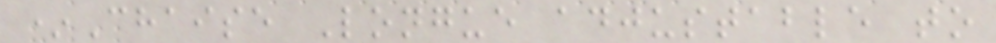*Chaise Longue adjustable to
